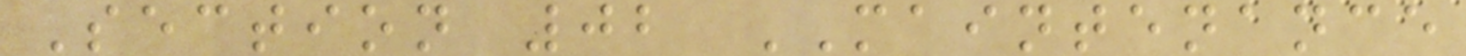Section 02 MAINTENANCE
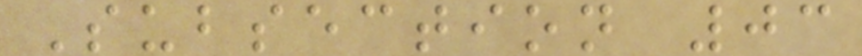Subsection 03
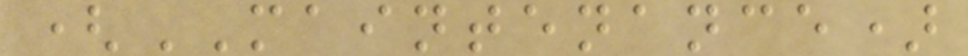(MAINTENANCE)
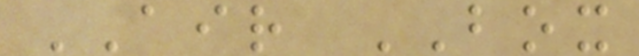AIR BOX
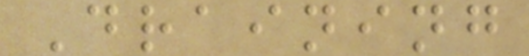Draining
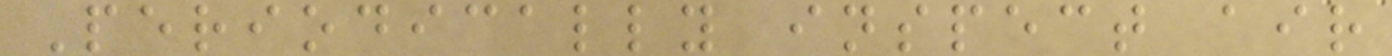Periodically inspect air
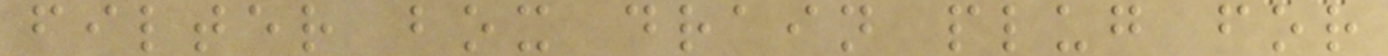filter box drain plug for
